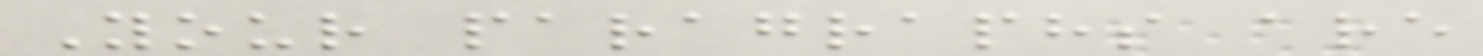Your paragraphs are
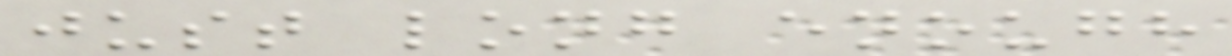just long enough
